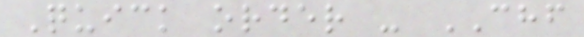Quick order - CHF
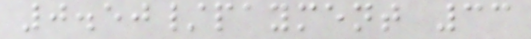0.50/payment 33
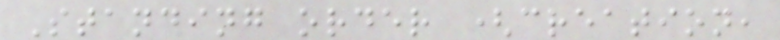Standing order (creation,
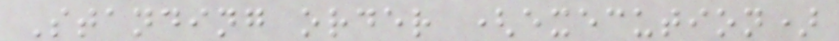Standing order (execution)
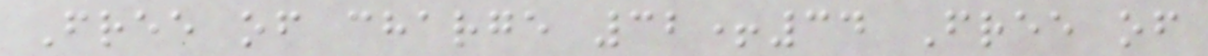Free of charge 32+34 Free of
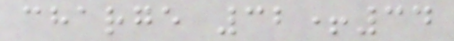charge 32+34
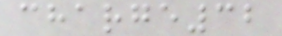charge32
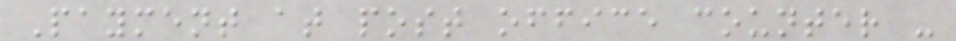Payment at post office counter -
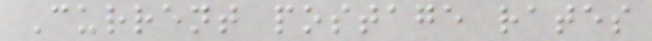Current postage rates
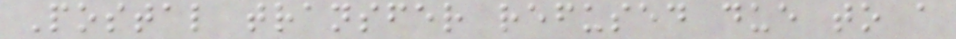Postal transfer refused due to a
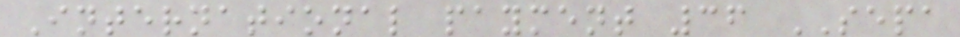International payment 36 SEPA
